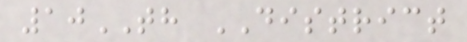10TH DISTRICT
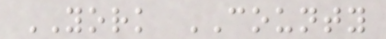YORK COUNTY
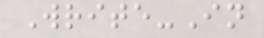Write-In
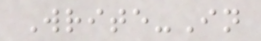Write-In
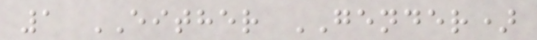1 EITHER GENDER)
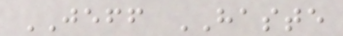JEFF HASTE
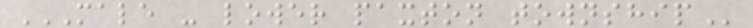MALE - LOWER PAXTON TOWNSHIP
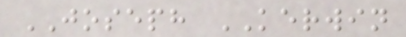JOSEPH KERWIN
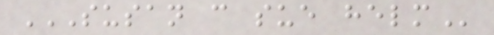SUSAN C SUE HELM
